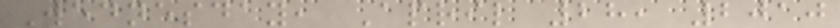Wednesday, April 28, 2010
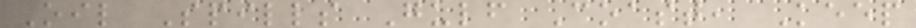Oil Spills Gulf Coast, Keep
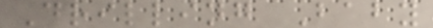Drilling Baby
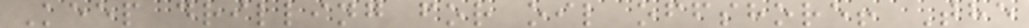Keep drilling for oil offshore! The
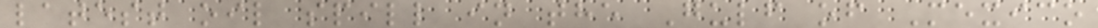latest oil spill in the Gulf of Mexico
